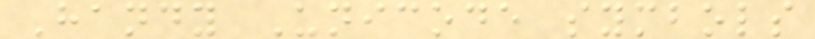Handy Unicode symbols
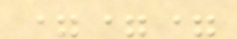===
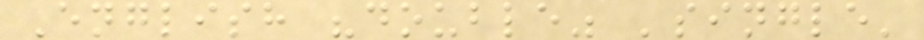English "double" 'single'
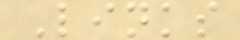Links
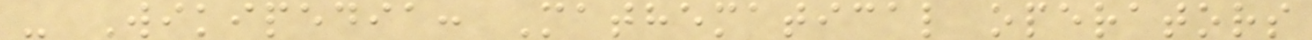- Wikipedia: Mathematical operators
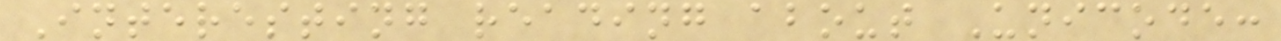Interesting reading about Unicode:
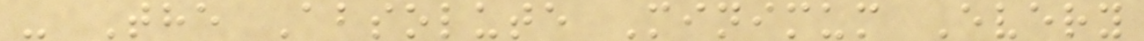- The Absolute Minimum Every
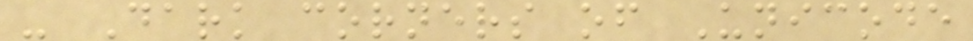- Dark corners of Unicode
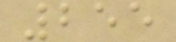255
